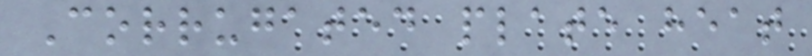Corrugated plate heat
